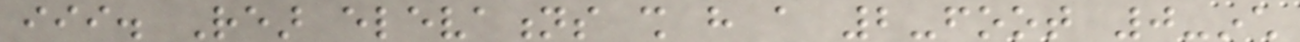iii. Rear elevations shall have a 2-foot 0-inch
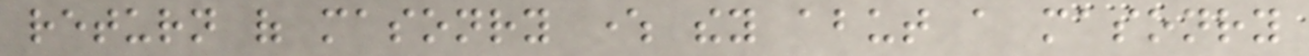return of masonry where they abut a masonry
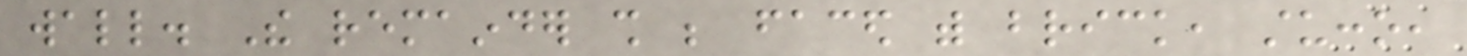wall. The remainder shall be faced with brick, stucco,
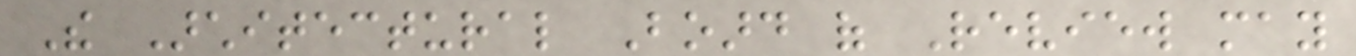The Architectural Board of Review may
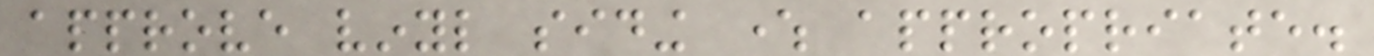approve vinyl siding where appropriate.
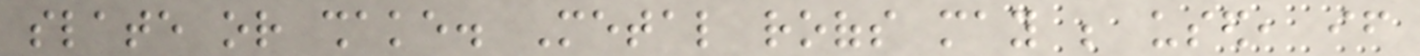slate or shake. Metal roofs may be used, if
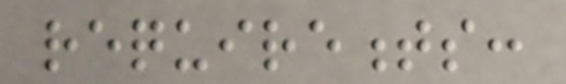requirements:
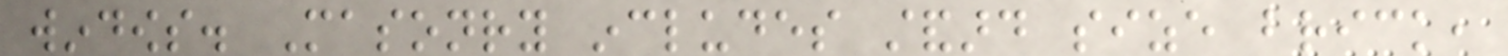windows. Masonry includes standard size brick,
